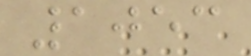1053
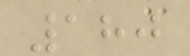180
